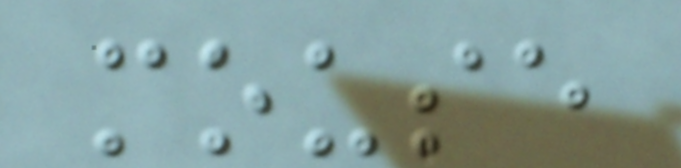mouse
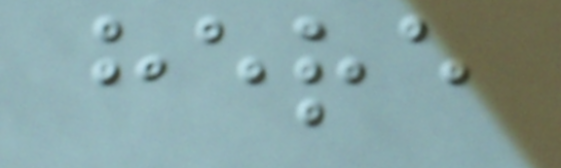here
